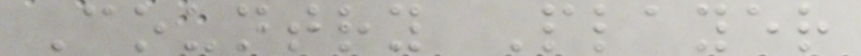Country Player
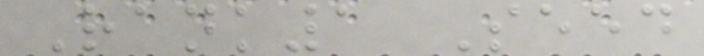Rank1 Seed
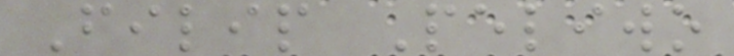Filip Peliwo
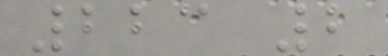223 2
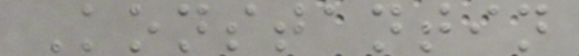Konstantin
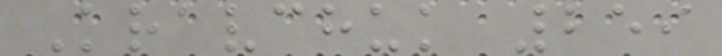Kravchuk 259
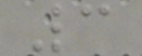3
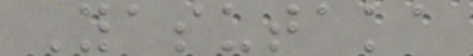Yasutaka
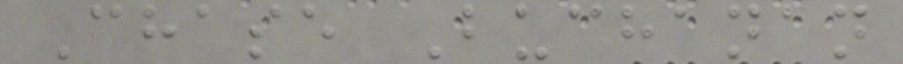Chase Buchanan
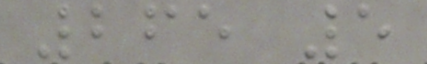265 5
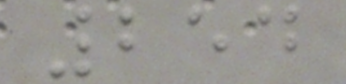254
